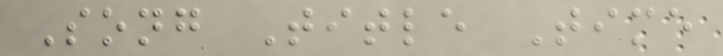Song Title Time
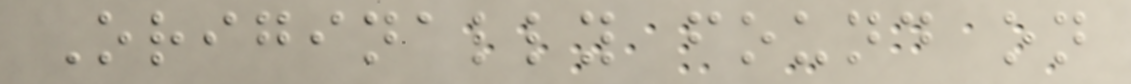Originally found on
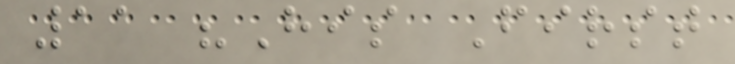11 "His First
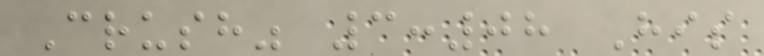Crush" 3:08 His
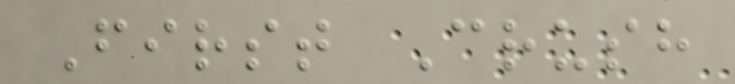First Crush
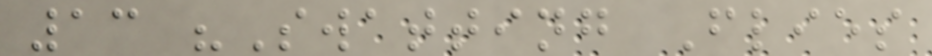13 "Swatting Flies
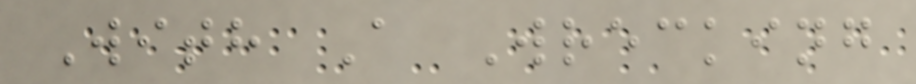With A Wrecking
